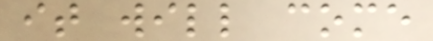it will come
